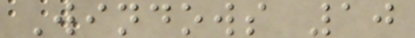Windows 10
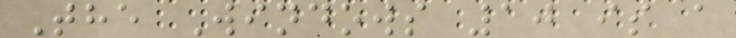The Windows 10 is a
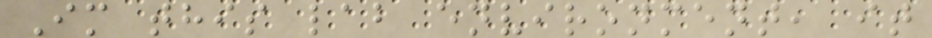Im this lab environment, it
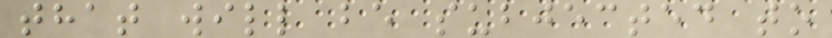that will be subjected to
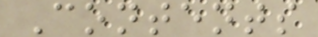Contents
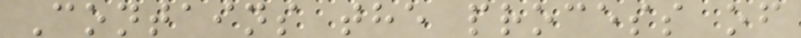Contains the process of
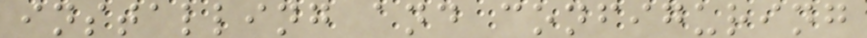installing and configuring
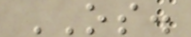OS.
